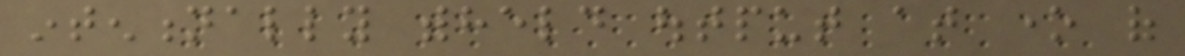intentionally withheld output at one of
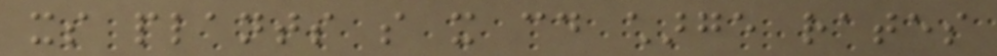its plants so it could charge rates
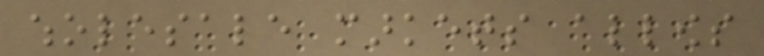wholesale markets allows
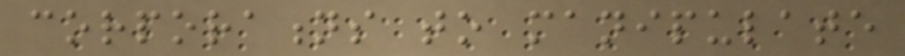corporations to manipulate
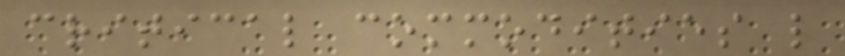critical commodities like
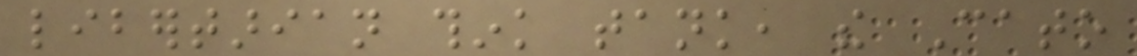libertarian think tank, the Cato
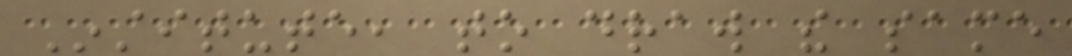Institute, to draw the same
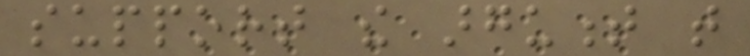support the argument that
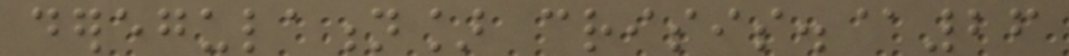deregulation] crisis.@26
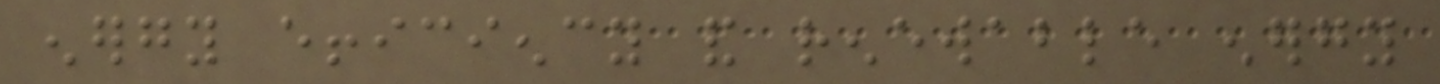energy efficiency and renewable energy
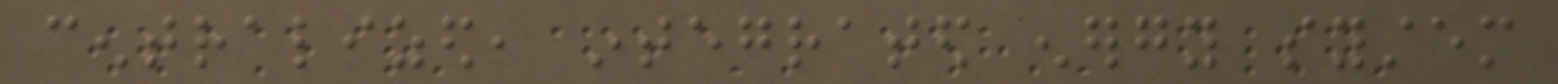centralized, integrated energy system
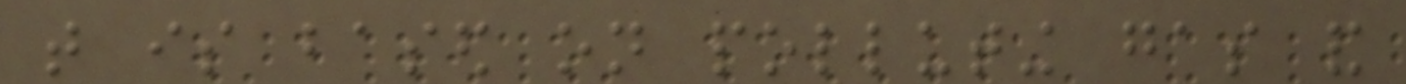that is based on polluting gas and
